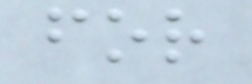for
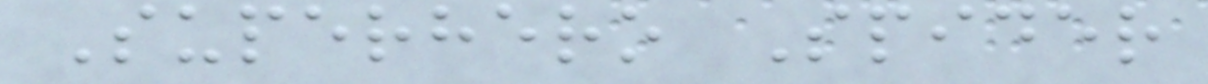Superhero Spider
